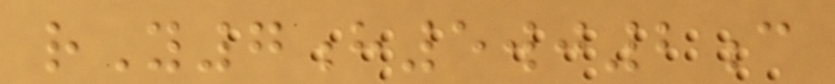rY7h5wj2c
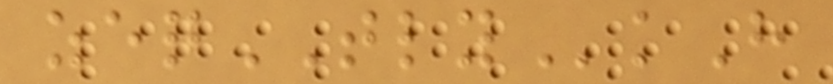zeqTLYkH
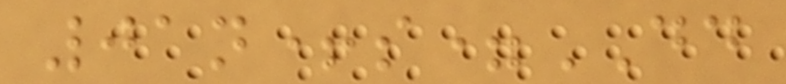01n+s=DD
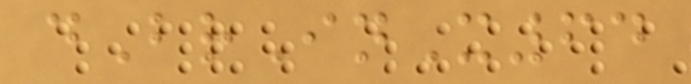dBrInX64
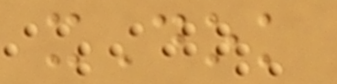xDok
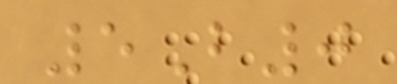5B0
